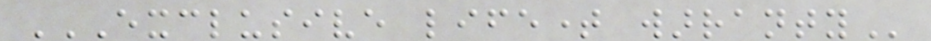EXCLUSIVE LIFETIME WARRANTY
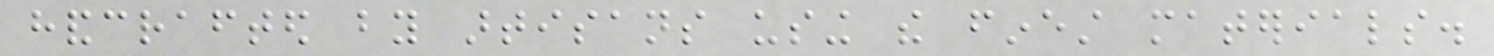handcrafted by artisans using the finest materials.
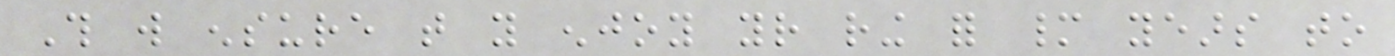This will ensure that you enjoy your ring for many years to
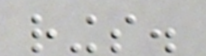rings.
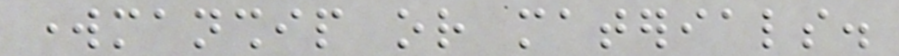workmanship or materials.
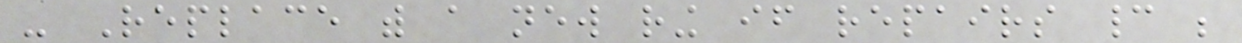- Replace with a new ring if repairs cannot be
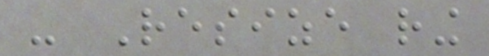- Resize ring
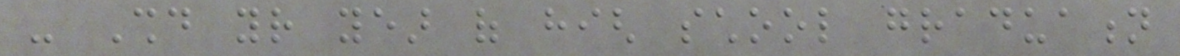- Should your year of high school graduation
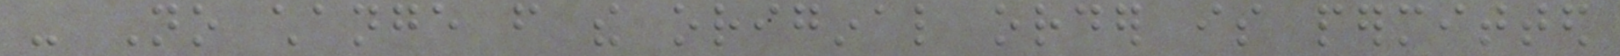- No change from the original order is permitted
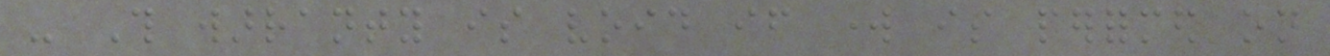- This warranty is void if work is performed on
